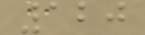120
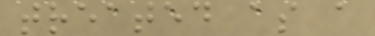treated as a
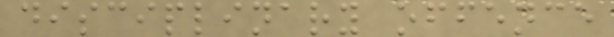disciplinary offence
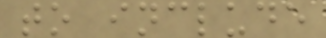to include
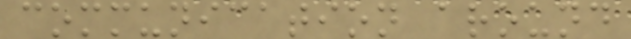communication around
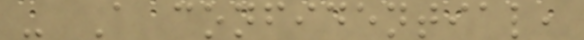- A confidential,
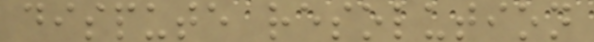dispute resolution
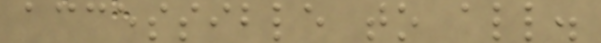accessible to all.
